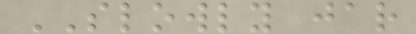SLOWLY jar
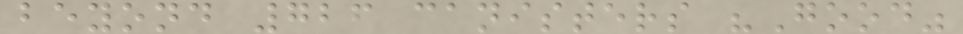beyond 726 canisters "Good"
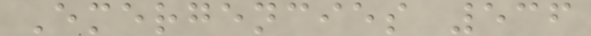Emergencies 536
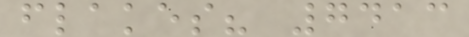flakes? 7413
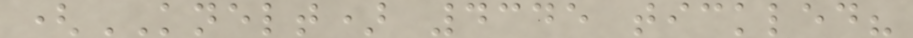(KNELT) 4345 tickled?
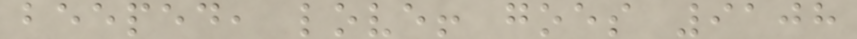beeped, love! goes 9108
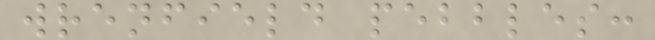wrenfield pebbles:
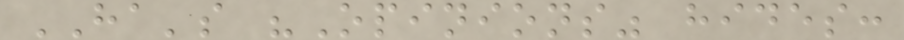HA's "Opinions" hides:
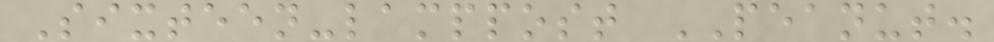Sixteen-lamppost PEANUT.
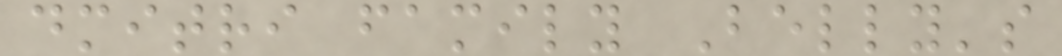dmitri family Belly's
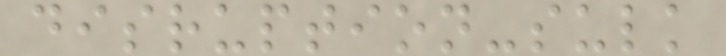disruption-sulk
